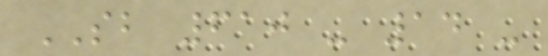SB 610 - 14 -
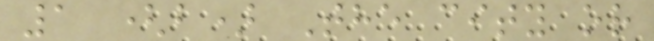1 (b) The city or
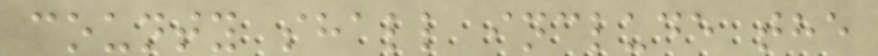county shall include the
